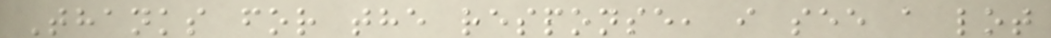Thanks for the response, i see a lot
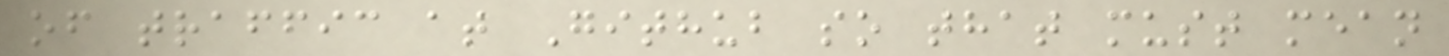of traffic at Github so that must mean
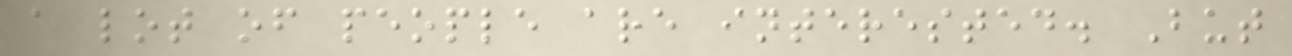a lot of people are interested. But
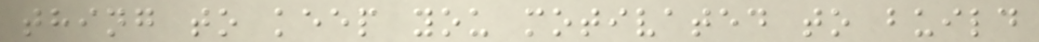thing to keep you motivated to build
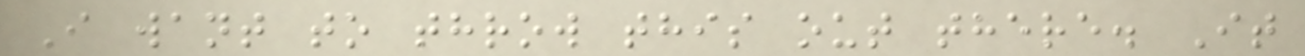I want to throw this out there. It
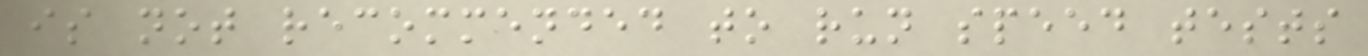is not recommended to run speed tests
